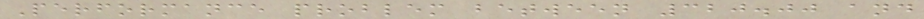Performance problem between 320.00 and
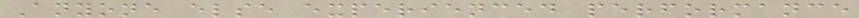Anyone else experienced performance
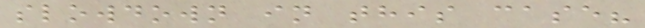slowdown in this case?
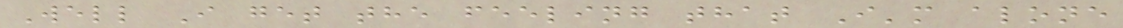Well I get the feeling that I'm alone
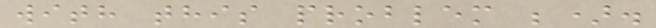with this problem ;).
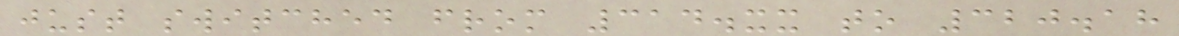just switched from 314.xx to 320.18
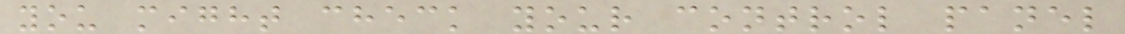you might check your control panel
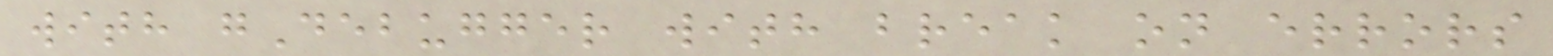with gDebugger with break on errors
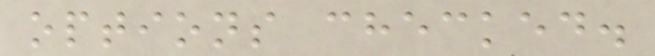options checked.
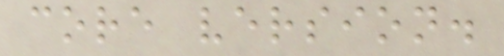core version.
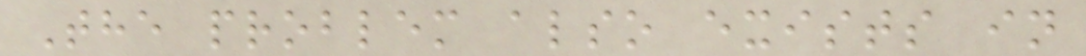The problem also exists in
